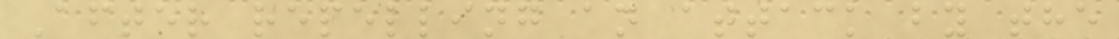After repelling an attack by the
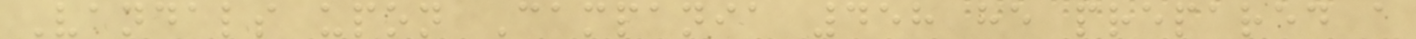Vandals upon Campania 458 he prepared a
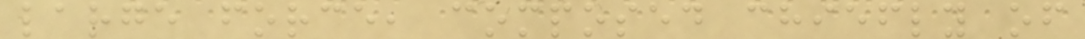large force, composed chiefly of
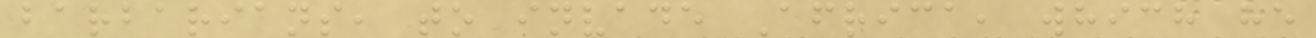barbarians, to invade Africa, which he
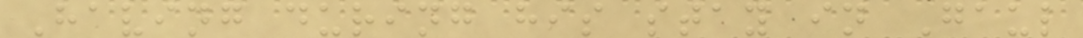Having during his stay in Gaul
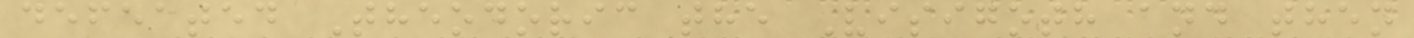defeated Theodoric the Visigoth and then
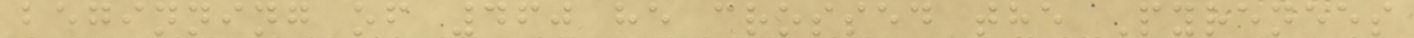beginning of 460 he crossed the Pyrenees
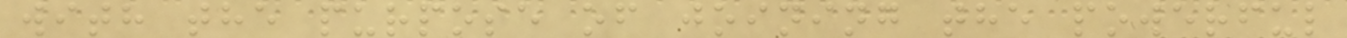with the purpose of joining the powerful
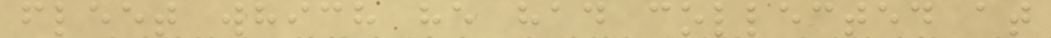fleet which he had collected at
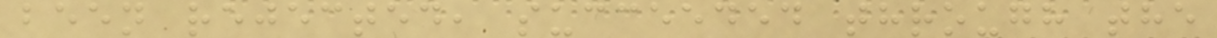been rejected, succeeded through the
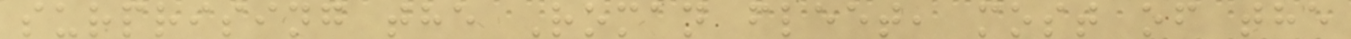surprising the Roman fleet, most of the
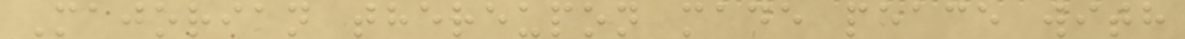Majorian thereupon made peace with
